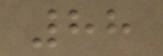88
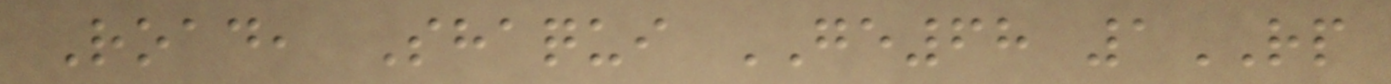Road, Shaqui GE68 1RP
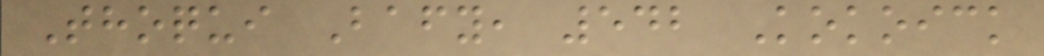Thoqui Bafy, 542 Kokoick
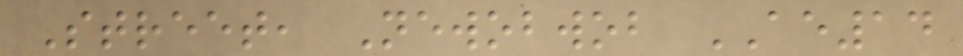Street, Newobwob AE14
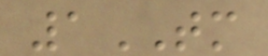1TM
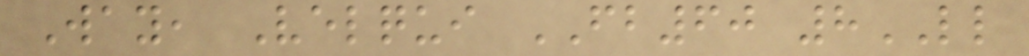Way, Velqui FB60 8LL
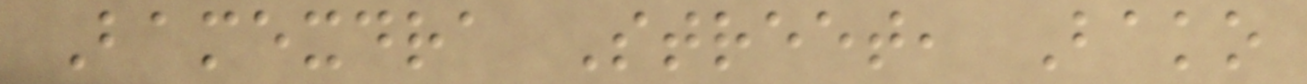Bamexdra Street, Bako
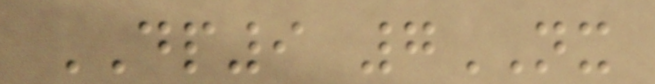DP9 7NX
